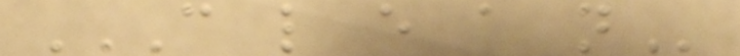C L E A N
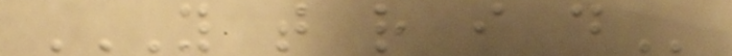Y T R I D
